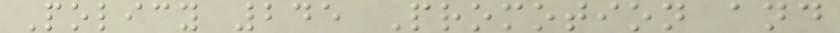Policy 245 Promotion and
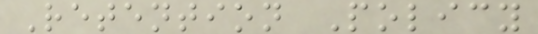Retention Policy
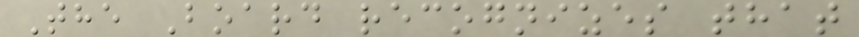The Board recognizes that
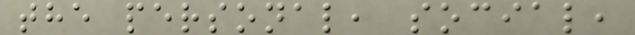the personal, social,
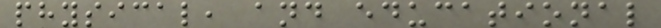physical, and educational
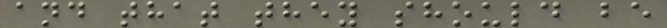and that they should be
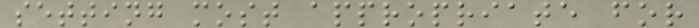setting most appropriate for
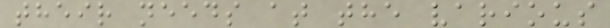their needs at the various
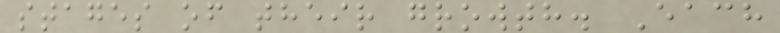stages of their growth. Each
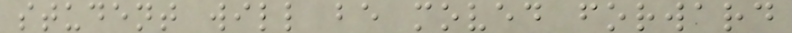student will be moved forward
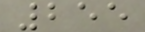255
